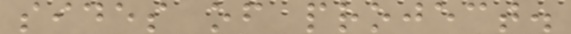sides of project.
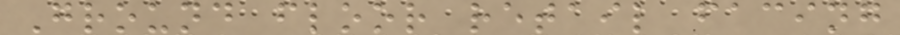Ground floor retail facing
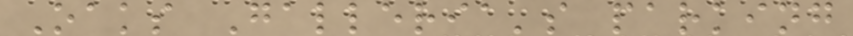Oaks Galleria's parking
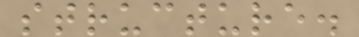structure.
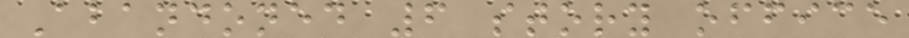Abandoned 6 story office
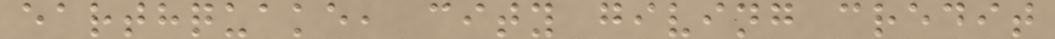earthquake, city giving credit
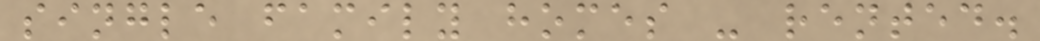single family homes - rented.
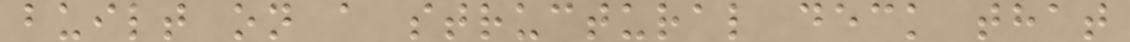built on a structural deck that
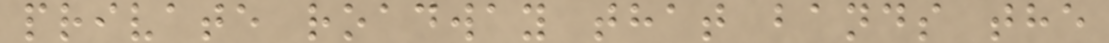private roadway that bands the
